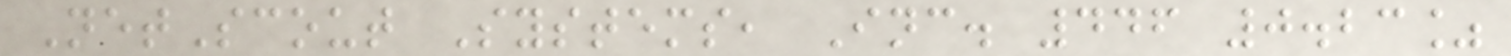NetScout Systems, Inc. 446 0.23%
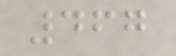467
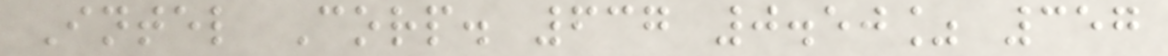Intel Corp. 637 0.50% 357
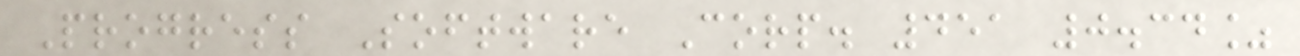Progress Software Corp. 451 0.34%
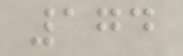174
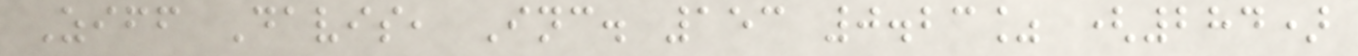Ziff Davis, Inc. 153 0.23% (284)
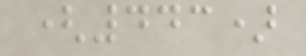(443)
